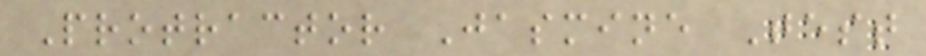Protractor Jasmine Test
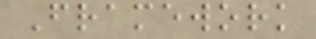Framework
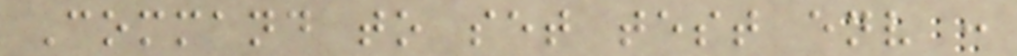Command to set test env :
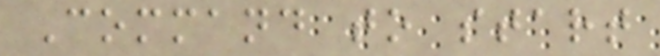Command to start
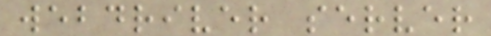webdriver server
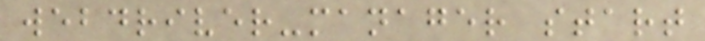webdriver-manager start
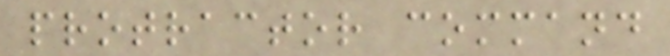protractor command
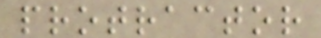protractor
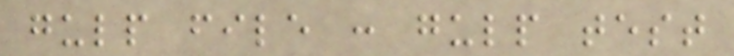gulp file : gulp test
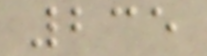235
